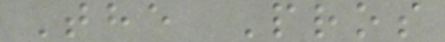The Pros
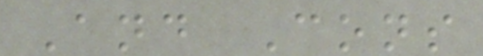And Cons
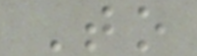To
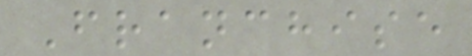Franchise
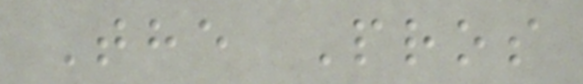The Pros
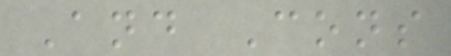And Cons
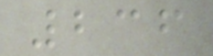236
